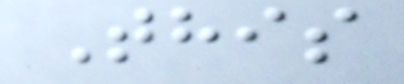This
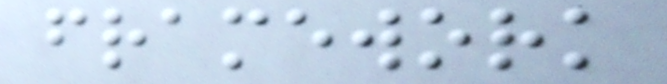framework
